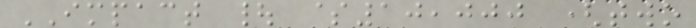IMPACT | $10,000 (two
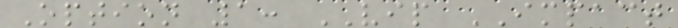Option 1: VIP IMPACT
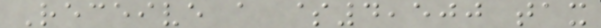Receive a $4,500 tax
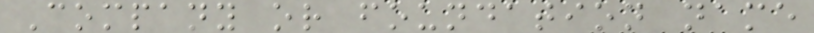Company or foundation name
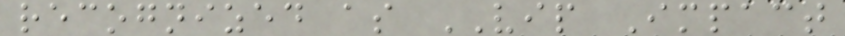recognized as VIP Impact
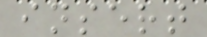insert
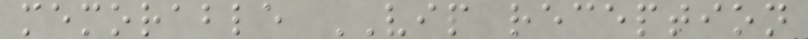memorable VIP reception
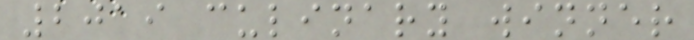2019 culinary winner
